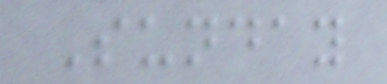Sunday
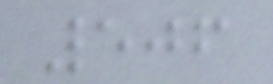506
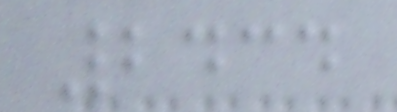2434
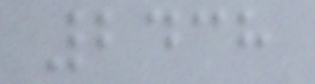2438
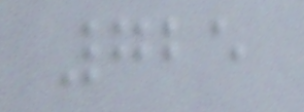725
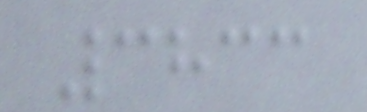3833
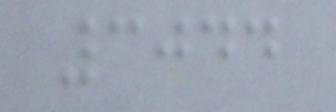3044
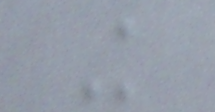K
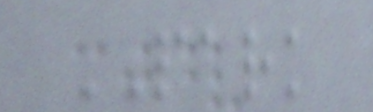PARK
